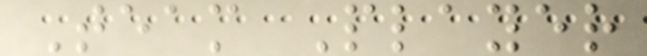Team Player
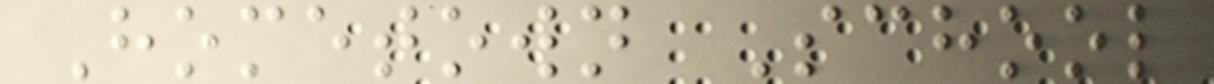Hometown School
